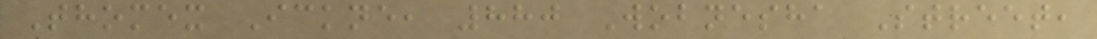Thomex Ickne, 880 Wobnesha Street,
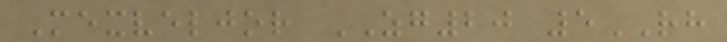Mexveljor ZG20 5RH
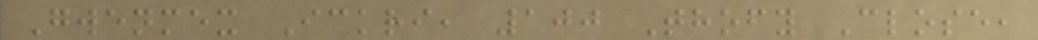Gwenmex Ickri, 100 Thofy Close,
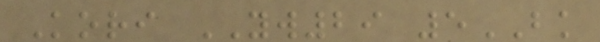Kori YW29 5BK
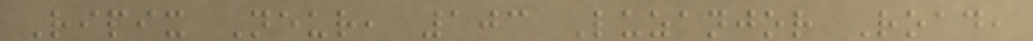Ripix Neur, 103 Luzanjor Road,
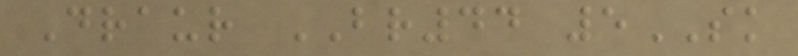Draur BR44 5SK
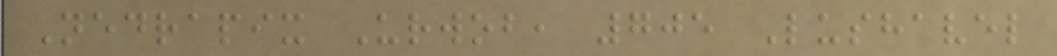Nedrapix Urwob, 705 Lushavel
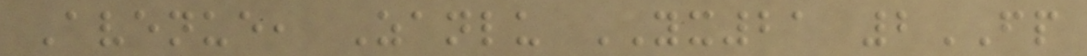Avenue, Zanlu YX21 2FP
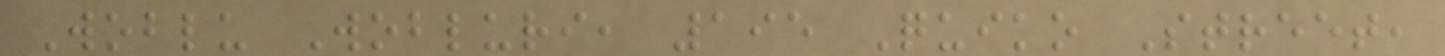Woblu Wobluri, 195 Quiko Street,
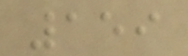159
